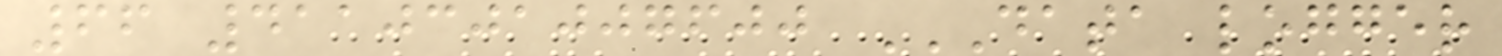66 4110301007600 DATA LOGGER
